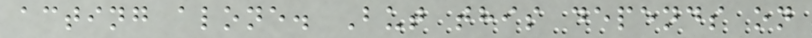acting alone. But this depends on
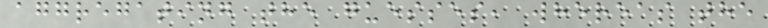aggregating the guesses, whereas the
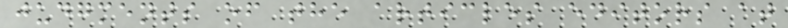judgments of the articles editors at
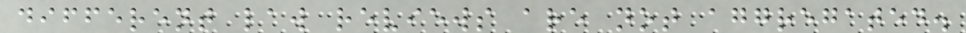different law reviews are not aggregated.
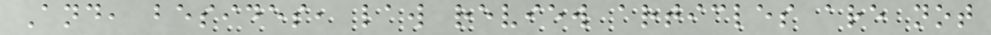And, besides, law review articles are not
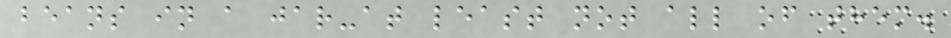beans in a jar-at least not all of them.
